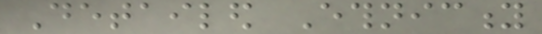Detailed Ethnicity
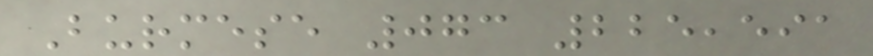Burmese 073 225,591
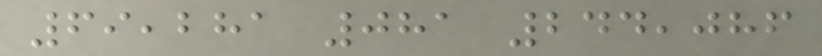69,281 081 244,086
